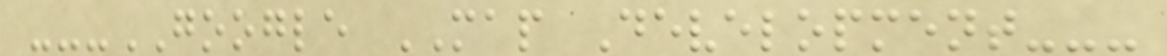---GOOGLE MAP Development---
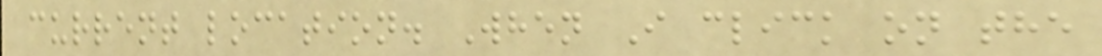current location. When I click on the
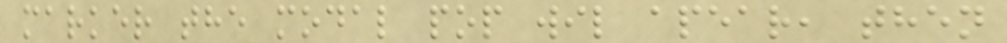marker the modal pop wil apear, then
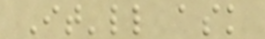It'll ask
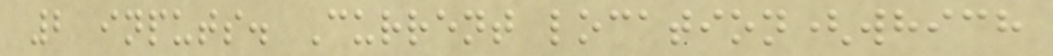2 inputs. Current location(which
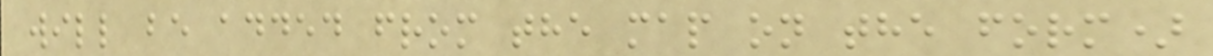will be added from the map on the form)
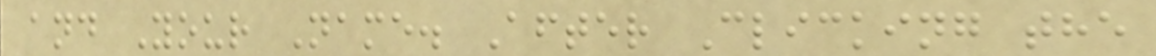and Your Name. After Clicking the
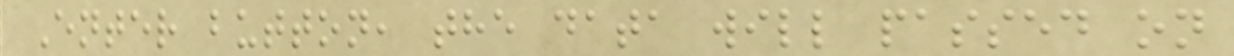Enter button, the data will passed on
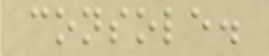console.
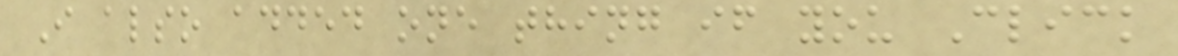I also added one thing if you Click
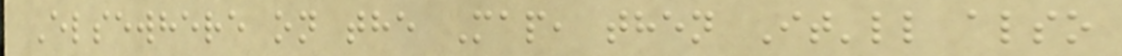Elsewhere on the Map, then It'll also
